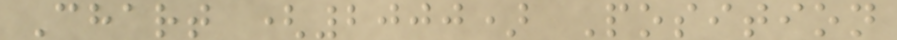Chart (2000) Position
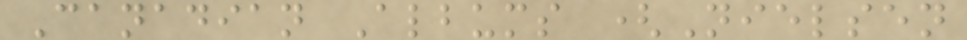Canadian Albums (Nielsen
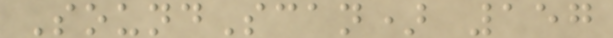SoundScan) 157
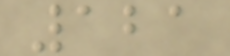121
